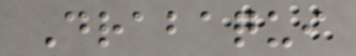Drabaqui
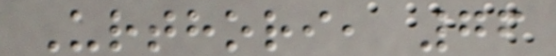Urthori, 76
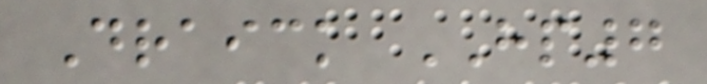Draick HP7
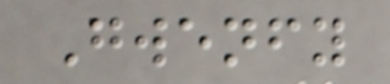Gwenfy
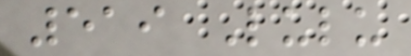519 Lulu
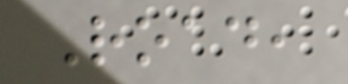Road,
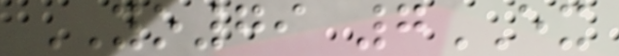YO79 7EX
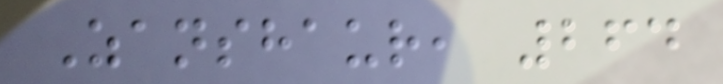Zanshaur, 264
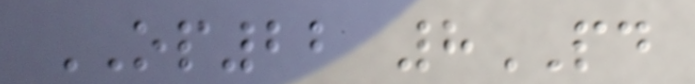OP22 8PD
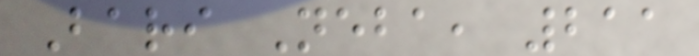Bari Neba, 211
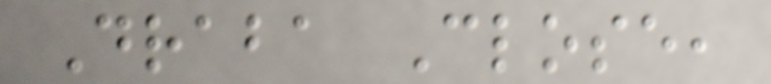Draba Close,
